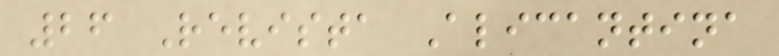26 Revista Alicantina
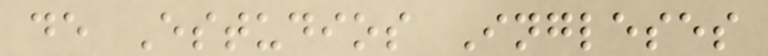de Estudios Ingleses
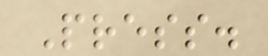Press.
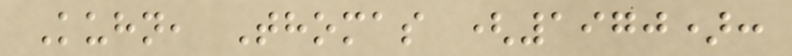Kuhn, Thomas (1970):
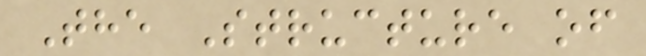The Structure of
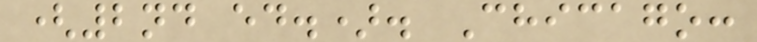(2nd ed.). Chicago:
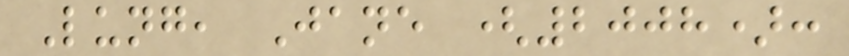Lung, Jane (2008):
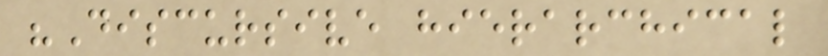"Discursive hierarchical
